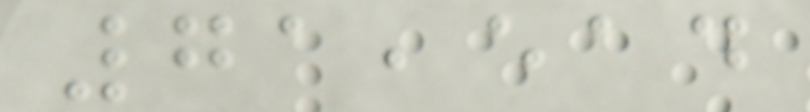71,514
